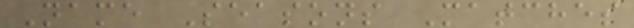Name Seasons Matches
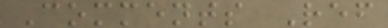Comments Ref
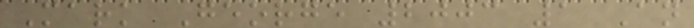Mark George 2003 1 An
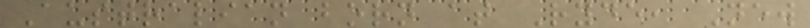Australian born at Ryde, New
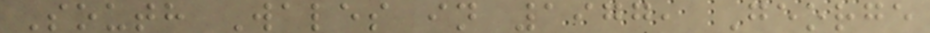South Wales in 1977, George
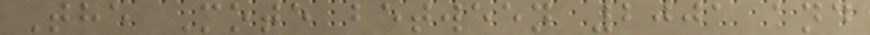The Mote between 2001 and
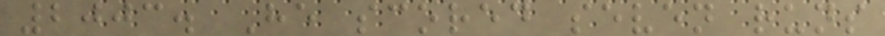2003. He scored seven runs
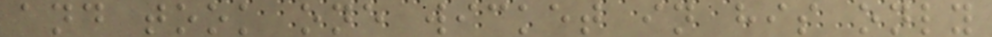and took one wicket in his only
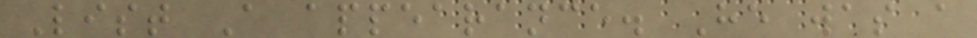List A appearance. He was a
